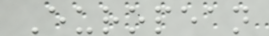European
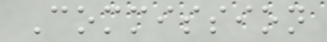Commission
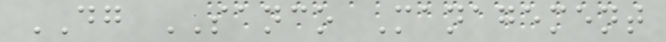DG SANCO Management
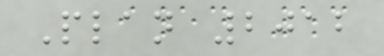Plan 2012
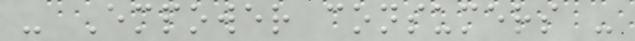- Empower consumers -
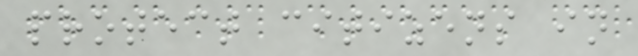protect citizens in
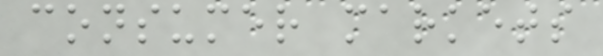consumer markets
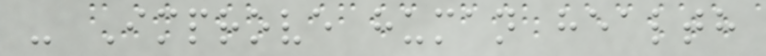- Improve human health
